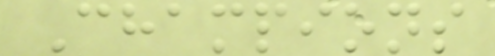Champions
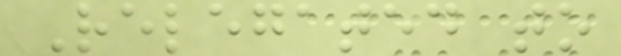Relegated to
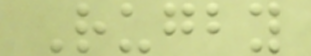Rugby
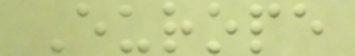Europe
